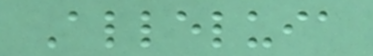Alleluia
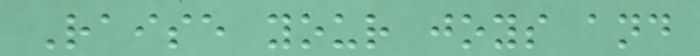Raise your joys and
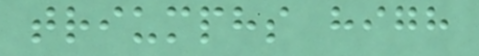triumphs high
